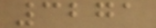3271
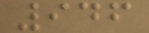946
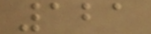121
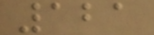121
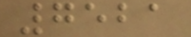7521
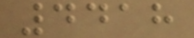4418
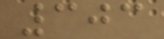303
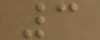3
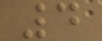4
